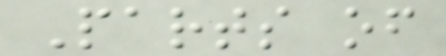Parts of
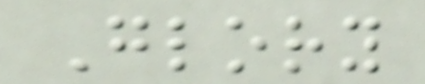Glory
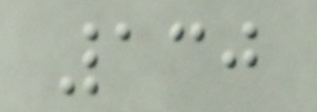130
